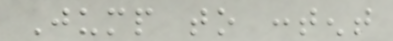Jump to content
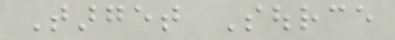Target Source
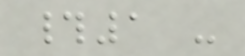#1 -
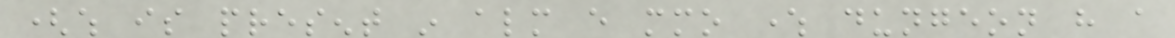(which is present in almost every mmo where dungeon have a
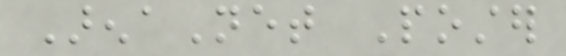ArenaNet Poster
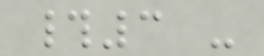#3 -
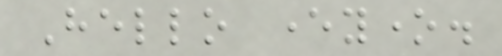Hello everyone.
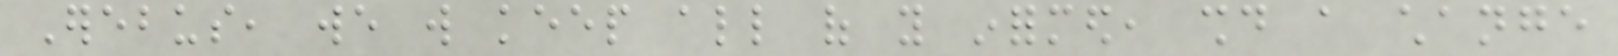Erebus, we will keep all of you informed, should a change
